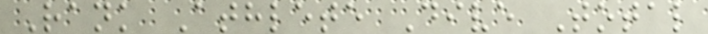Rank Athlete Dive Total
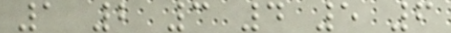1 2 3 4 5 6
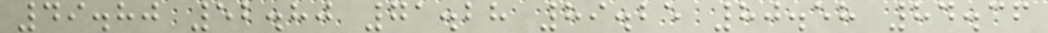49.80 52.80 71.28 89.25 80.58 84.36
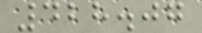428.07
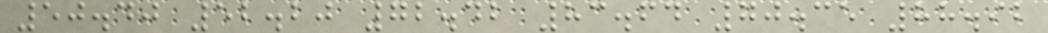50.40 52.20 72.42 83.64 70.35 88.92
